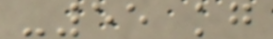-55 kg
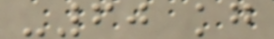-60 kg
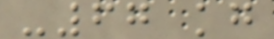-67 kg
